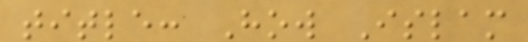title: How Islam
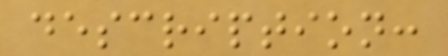description:
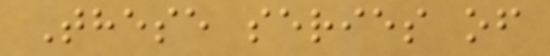These series of
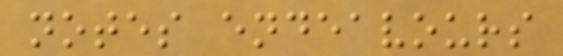notes endeavours
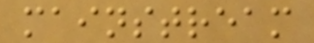mainstream
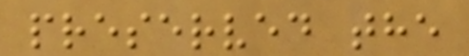preserved the
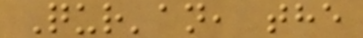Qur'an, the
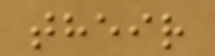their
